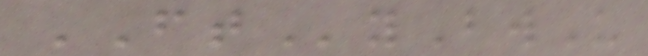FTyBwU
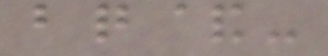bq&-
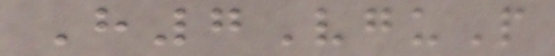H7VguP
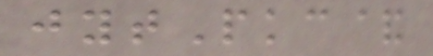jytPkc&
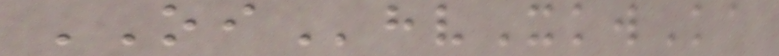OIhvXkwKa
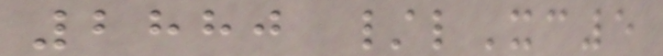2880 /lXc5
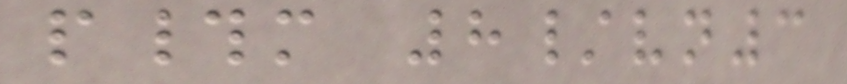p#m 8/vn3
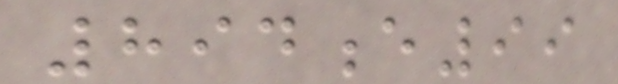894e99
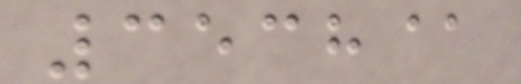3538@
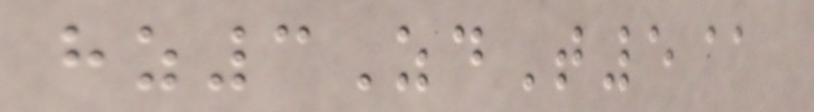hz3ZdT5@
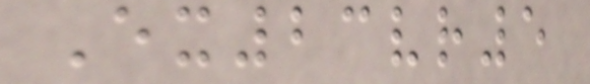Ex23vr5
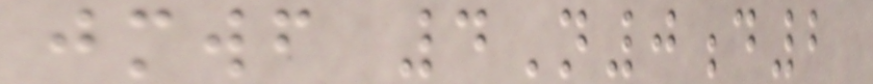jmwf 4N0d2
